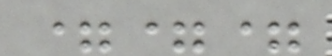===
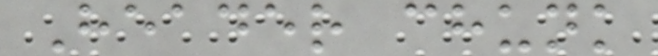Header chunk
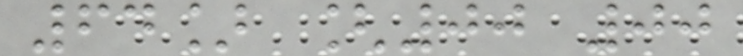64] [00 00
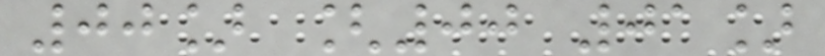00] [00 01]
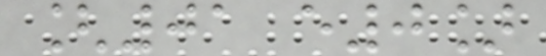[01 e0]
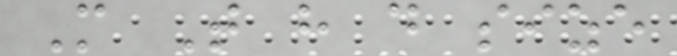M T h d size
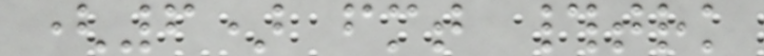(6) fmt #trk
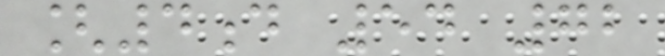[4d 54 72
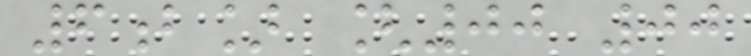6b] [00 00
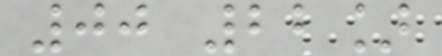00 22]
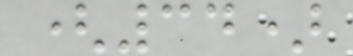(34)
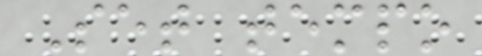Set tempo
